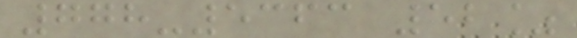778-5363 52%
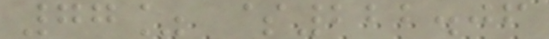77% $222.06
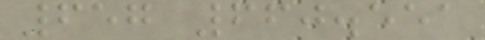657 660.551
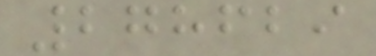278629
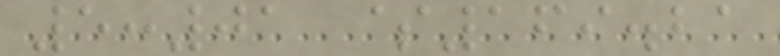5:01 $169.21
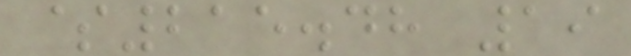$215.48 19
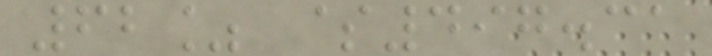62% $497.31
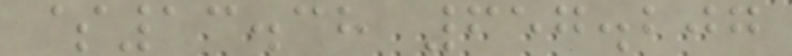$13.38 657.207
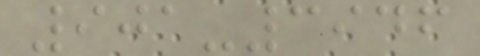901-3946
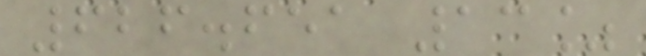626.651 13%
